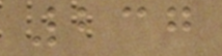237
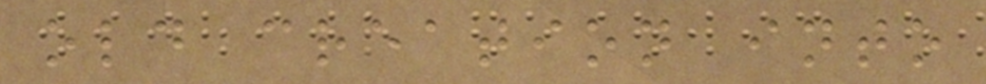old creation into
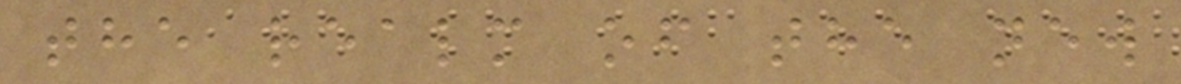the realm of the new
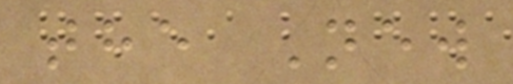the New
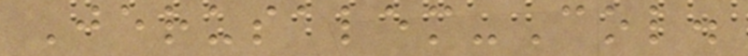Jerusalem-Col.
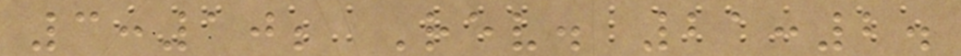3:10; Rev. 21:2.
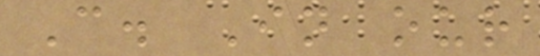C. In our
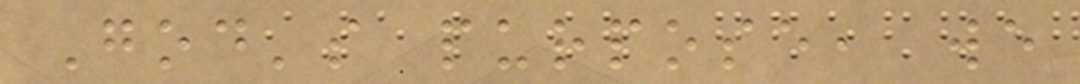God's purpose, we
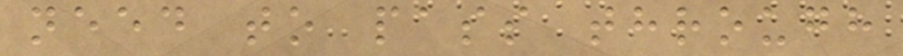need to pass through
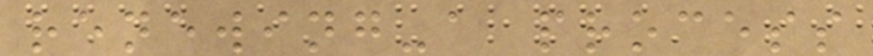renewing-a process
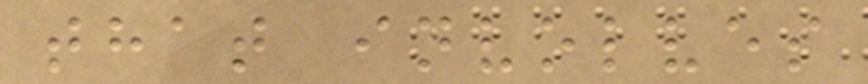that involves
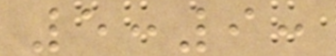5:9:
